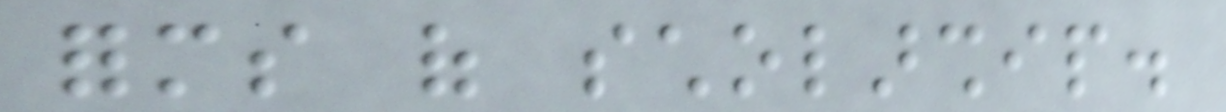forms of scholarship.
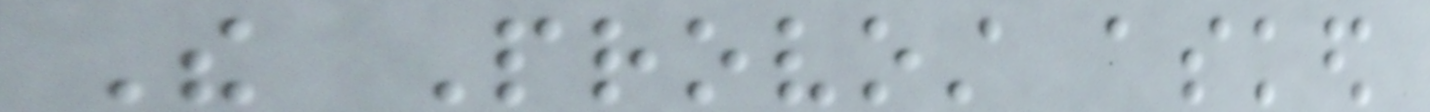The Provost asked
